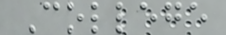College
